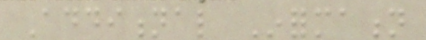Additional Information
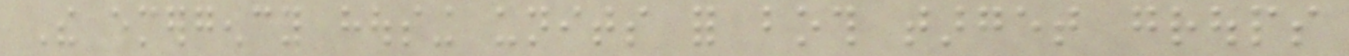The emergency housing units for both target groups
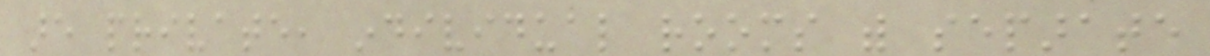are private, individual rooms with separate
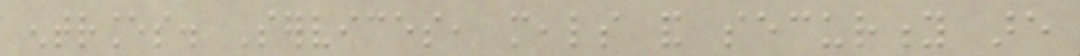entrances. Services, meals and security are
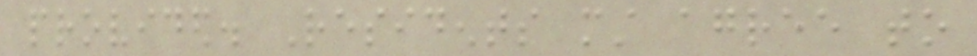provided. Residents must agree to
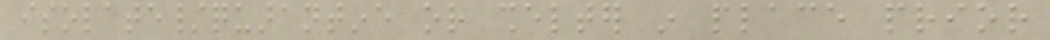isolate/quarantine or shelter in place prior
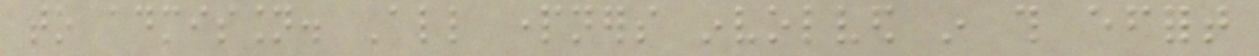to admission. All partners involved in this effort
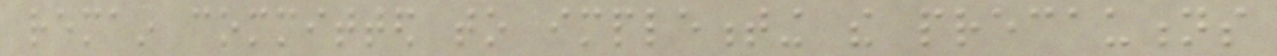remain committed to implementing the precautions
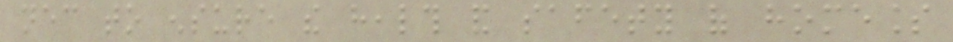necessary to ensure the health and safety of homeless
